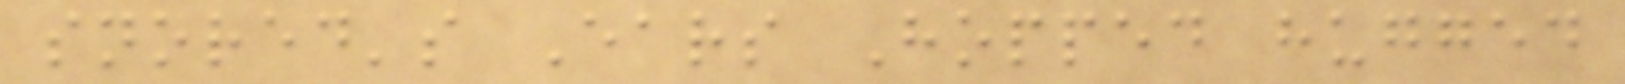snored's Ears Hopped hugged
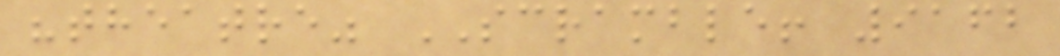"theatre" SCRAMBLE! 9162
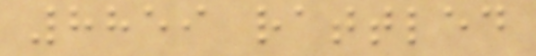8859 rattled
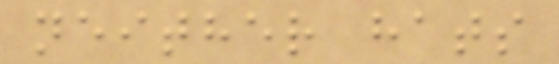neither hats
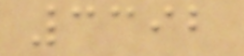3392
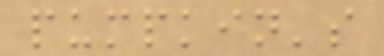pumpkin's
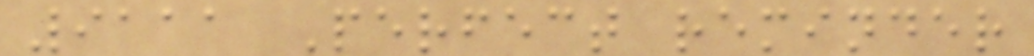9111 Perfect reminder
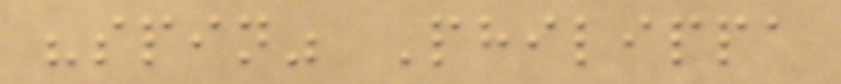"spin" Philippa
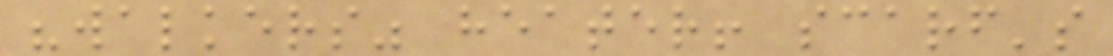"walkers" heater! scarf's
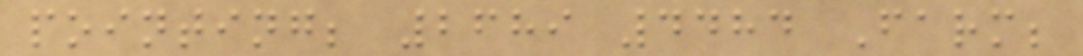pointing; 2689 4484 Farm;
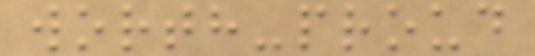worth-proud
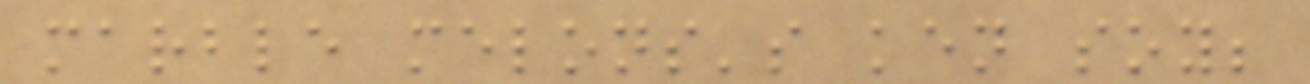marble melons's ken soy;
